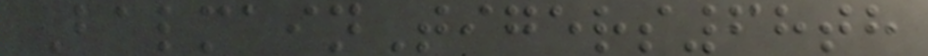BalmainTigers68th
